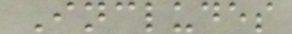Includes
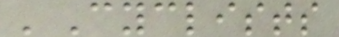'Cyclists
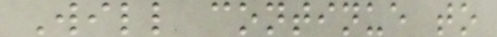Will continue to
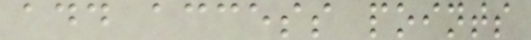add access points
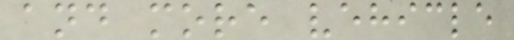and more vehicle
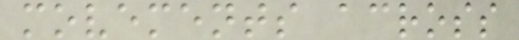movements across
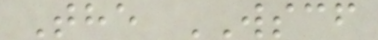The WSCF
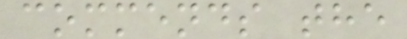commends the
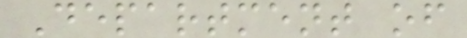Department of
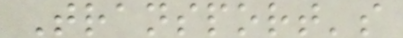Transport's
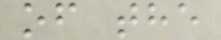of the
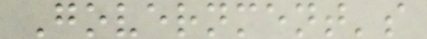Government's
